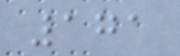171
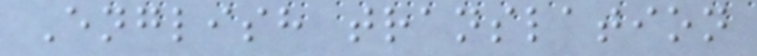English translation
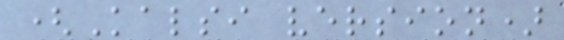(Kalsi version)
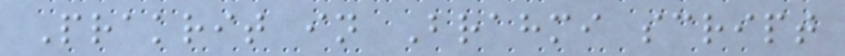Prakrit in Brahmi script
